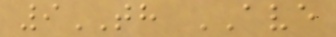9TH AVE
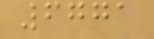6771
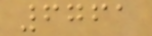6761
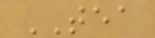TEA
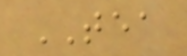TEA
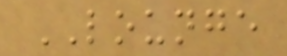LOUNGE
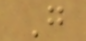G
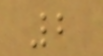2
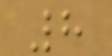8
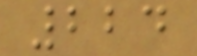224
